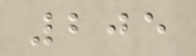205
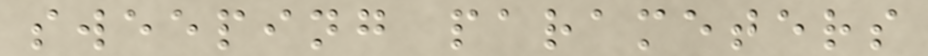sweeping parameters
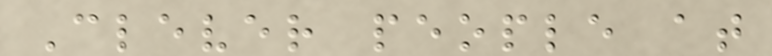Clever people at
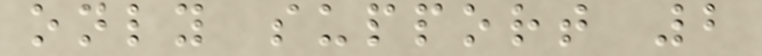only support 2
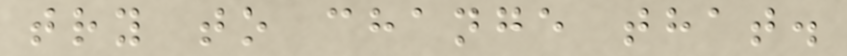try to change that.
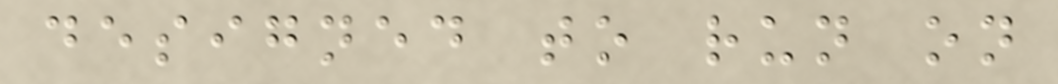designed to run on
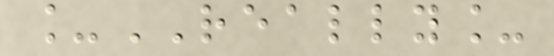_REALLY_
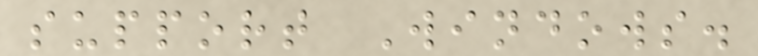support Windows.
